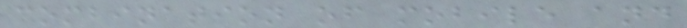combination of mobile and
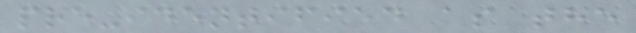pre-identified as the
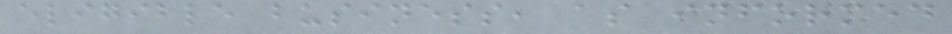eligible business, as informed
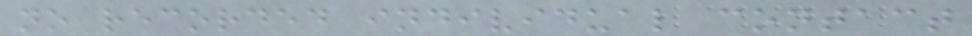no recorded individual contact
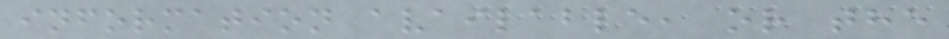information available, or the
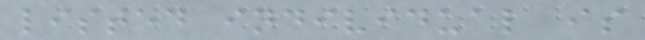listed individual is
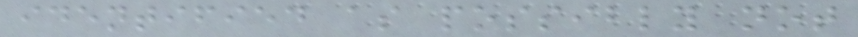identified as possibly not
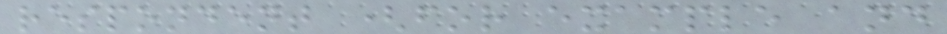respondent (for example and
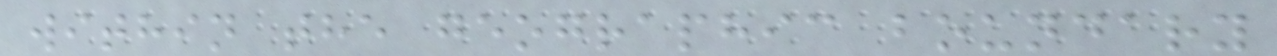within the geographic boundary
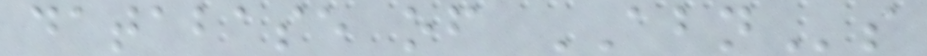database of ABNs
